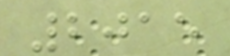2015
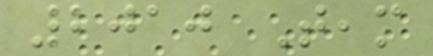2010 Team
